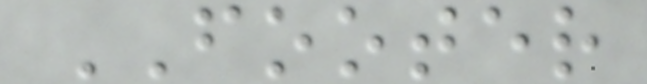FOOTER
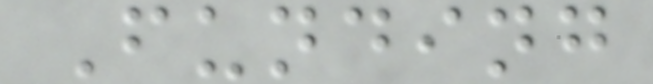Funding
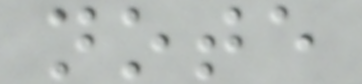note
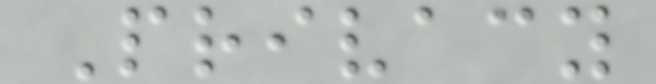Privacy
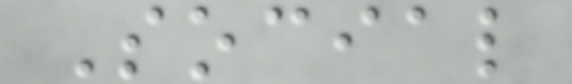Social
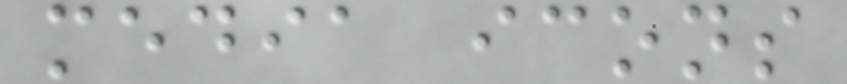media icons
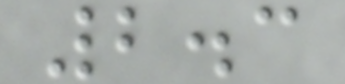2.3
